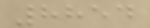8854
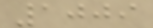1009
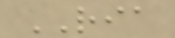RIA
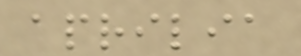aprilia
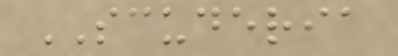SCUDERIA
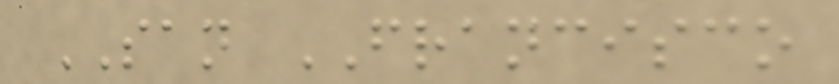SAN FRANCISCO
